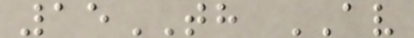15TH AV
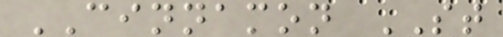CINNAMON ST
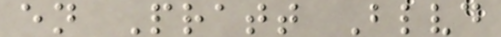en Pratt Blvd
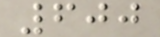600
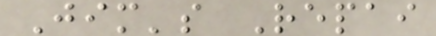Jim's Repai
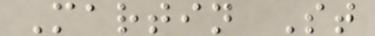Martin St
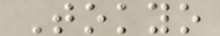Tokyo
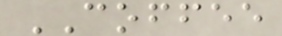COFFEE
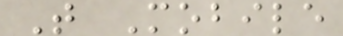T Mobile
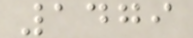1479
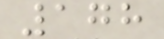178
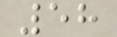58
